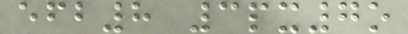efb8 3px7o
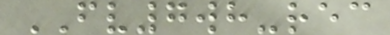FV7wh-rec
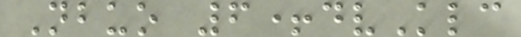Nbuo 6+dvKlc
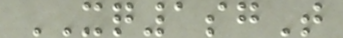XQ1sgT
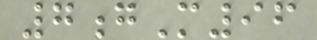7gM96
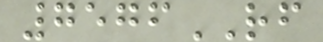7576RF
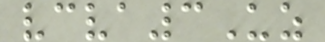vcva3Uz
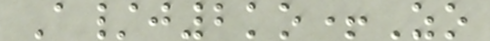A/j2ko+Zo
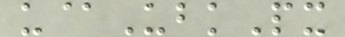u@UbkPx
